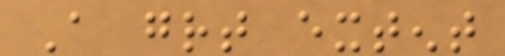A great extent
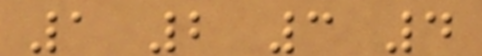1 2 3 4
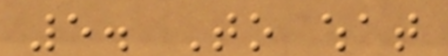5. To what
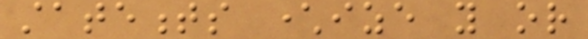statements characterize you or
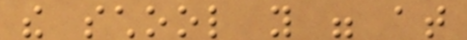the school you were at
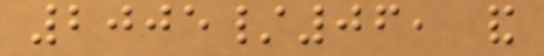2005/06, and
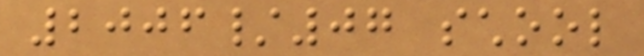2006/07 school
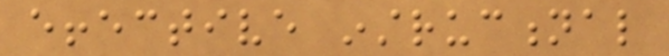effective instructional
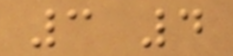3 4
